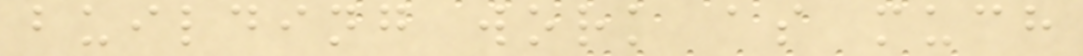building work as much
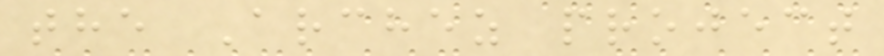the Archez project
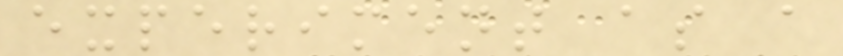experiment as a
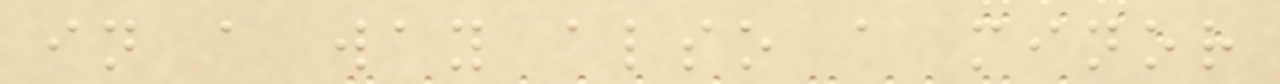in a way also a minor
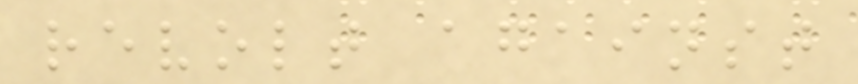revolt against
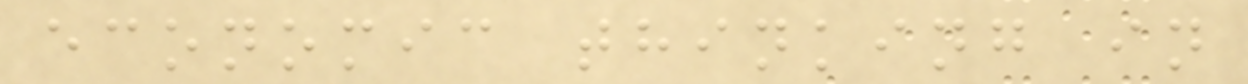economic thinking in
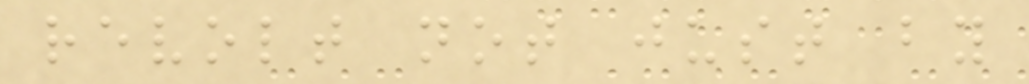revolt not just by
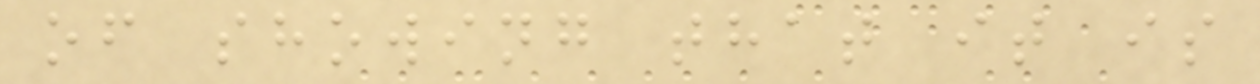of showing that it is
